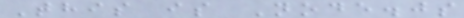This is Node.js
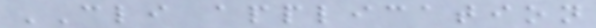CLI application
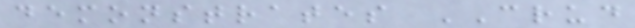demonstrates CRUD
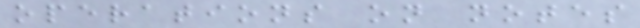operations on notes
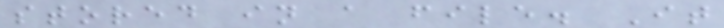stored in a file. It
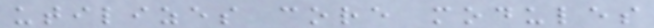utilizes core modules
